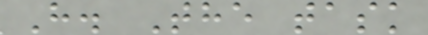H. The task
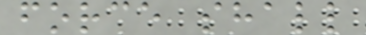force shall
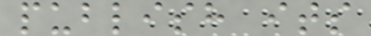publish its
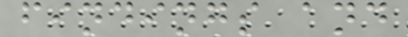findings and
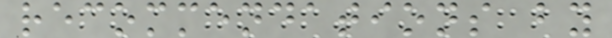recommendations by
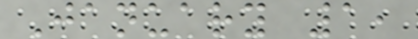January 1,
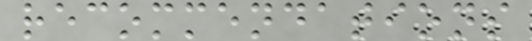recommendations
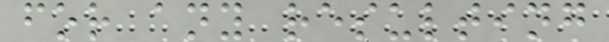for any resulting
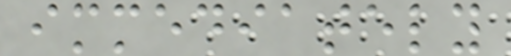immediately
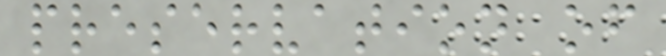preservation of
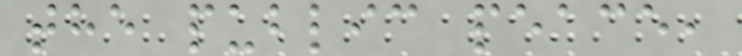the public peace,
